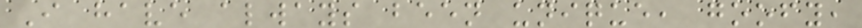I have always been unique, goofy,
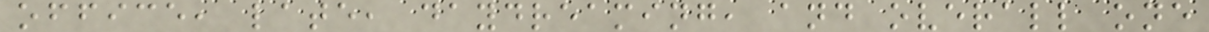office, late, daydreaming, and overall one
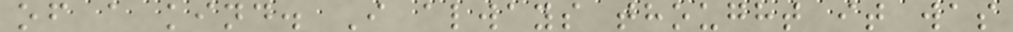of a kind. I always thought it was
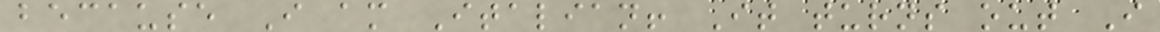because I am Italian! It turns out I
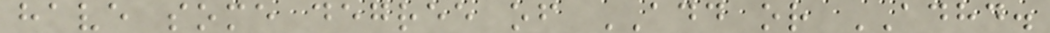have some degree of ADD or ADHD.
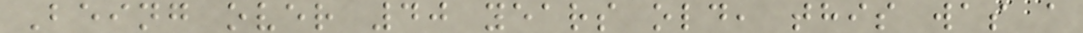Being over 40 years old, this was a
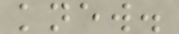knew.
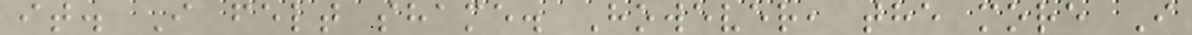it. I felt shame. However, the more I
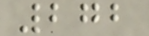272
